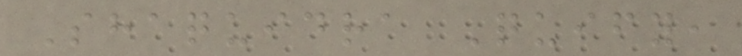Shaquidra Quify,
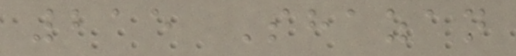215 Shazan
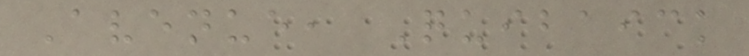Avenue, Quibaick
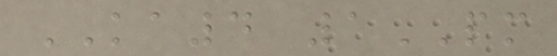KA4 1PM
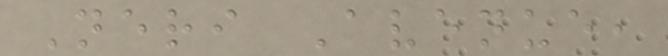Neri Avenue,
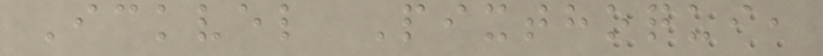Ickvel Pixthoqui,
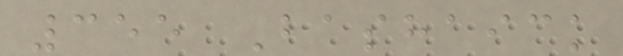355 Bashaick
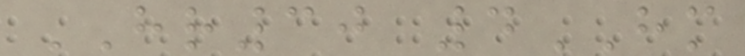HR30 4HM
